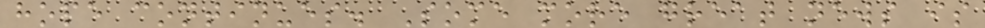hope continues. Some more great news is
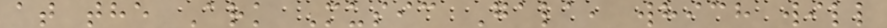at the Ark Music Gala, which will
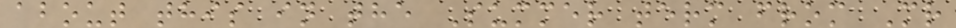about this in the Summer term from Mr
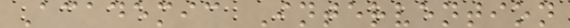Academic Intervention
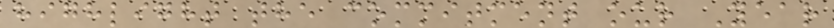highlight the commitment our Year
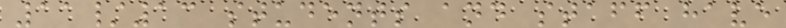11/13 students and staff have
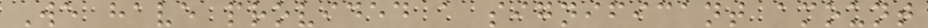We have provided a significant amount
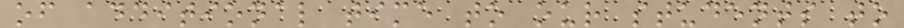of additional time to our students to
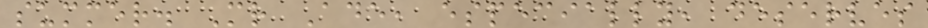summer. Mr Ade, especially, deserves
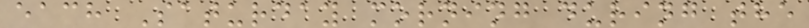each Saturday morning during the
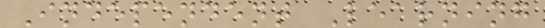Independent Learning
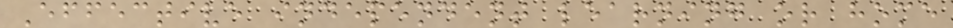Effective independent learning or home
